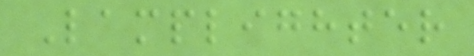Lamplighter
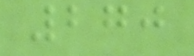270
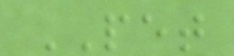PET
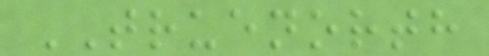TRUENORTH
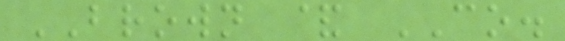BROWN & CO.
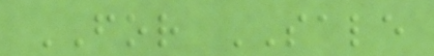FOR SALE
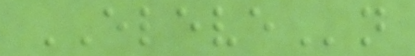ELEVEn
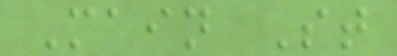Main St
